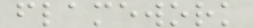flamework
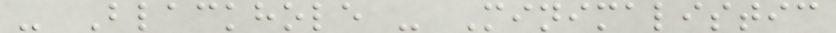- Blackhole - Minimalistic
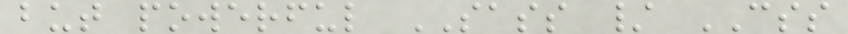but powerful SASS / CSS
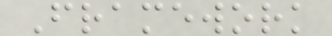Framework
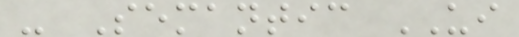- Semantic UI
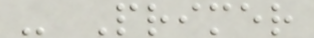- Primer
